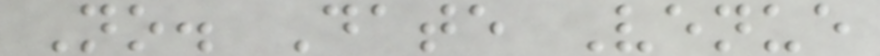No. Date Venue
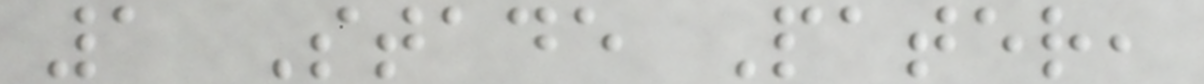1 Stade Pater,
